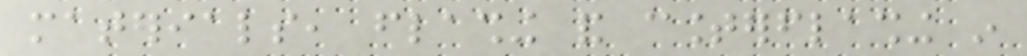materials, flashing and counterflashing in
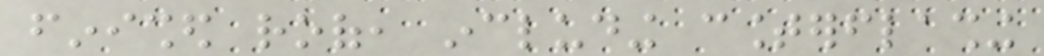finished roof, including counterflashing
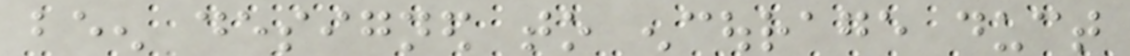been designed to encourage duct
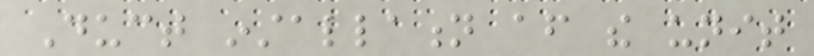Duct installation after the unit
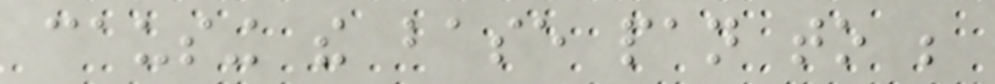causing the base pan to be
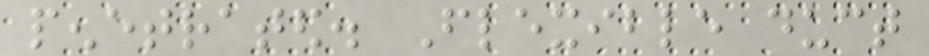penetrated. Flexible duct
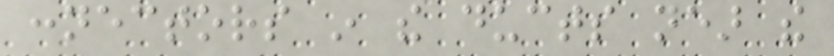connectors in the ducts near the
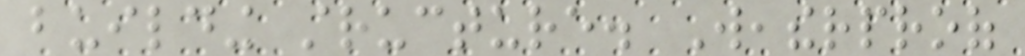building structure. Weatherproof
